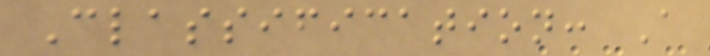Classification: A
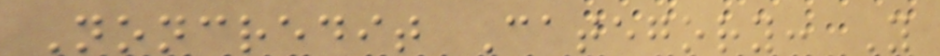Noncredit Category: Y
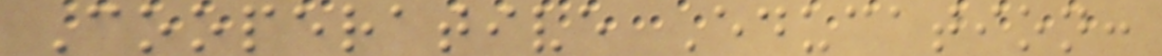Cooperative Education:
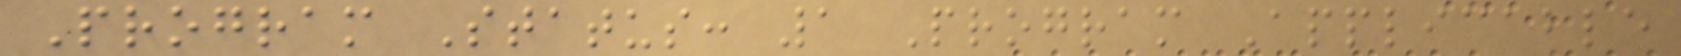Program Status: 1 Program Applicable
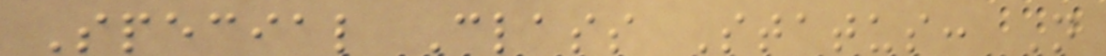Special Class Status: N
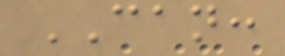CAN:
